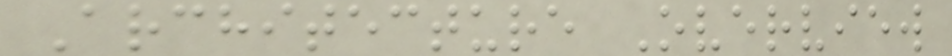Architecture Overview
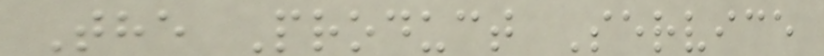The Product Service
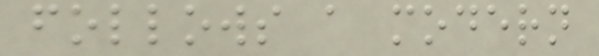follows a modern
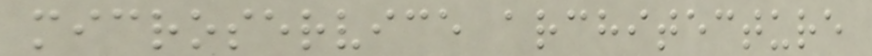microservice architecture
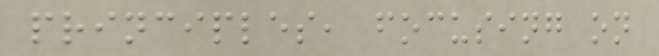principles, focusing on
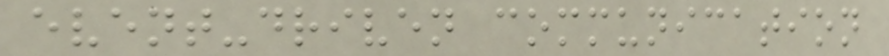event-driven communication
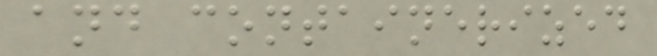and containerized
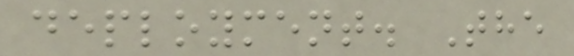deployment. The
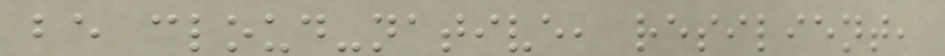be cloud-native, resilient,
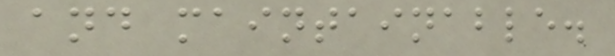and maintainable.
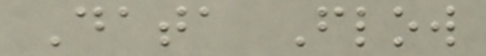Data Flow
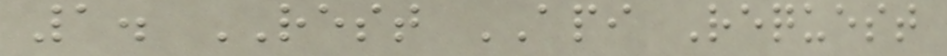1. REST API Request
